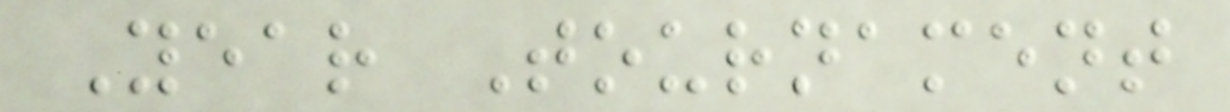Year Tournament
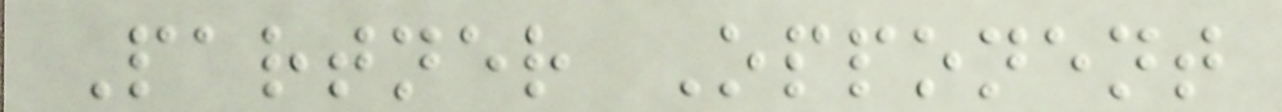Partner Opponent
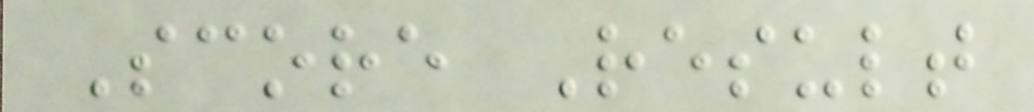Score Result
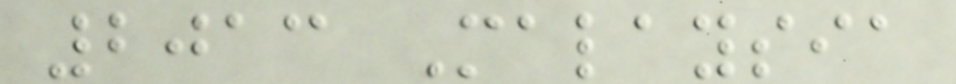2013 Malaysia
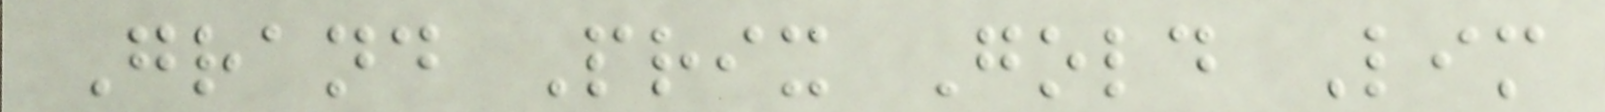Grand Prix Gold Lim
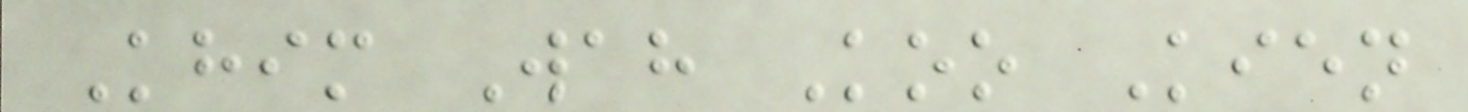Khim Wah Koo Kien
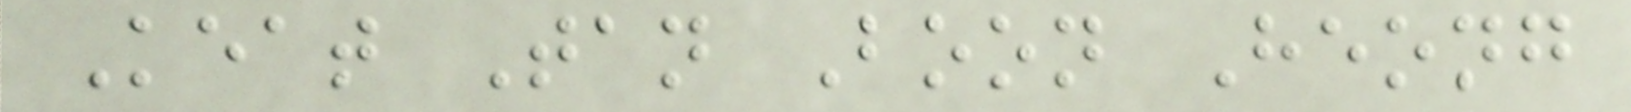Keat Tan Boon Heong
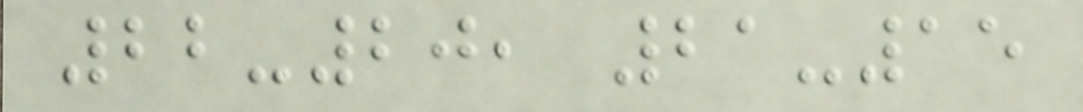22-20, 21-15
